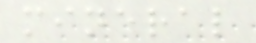mineral
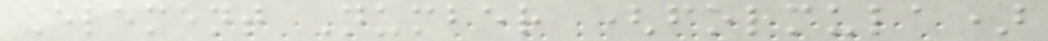Element Number (formula)
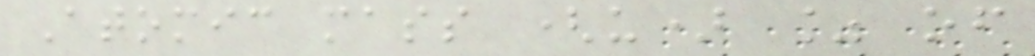Atomic mass (u) % of
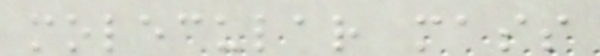molecular mass
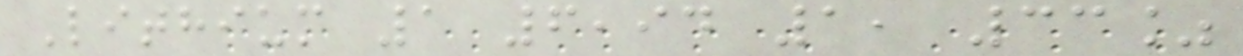Lithium 1 6,94 1, 33%
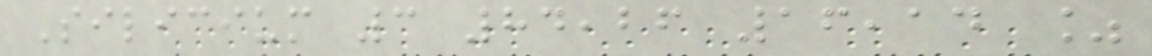Silicium 3 84,26 16,14 %
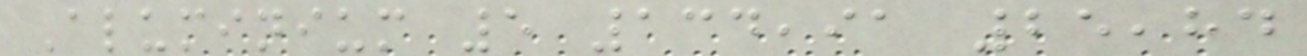Aluminium 5 134,91 25,84
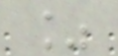%
